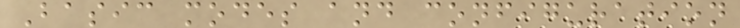Basic modes and configuration
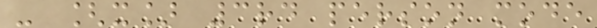- [x] 3rd person mode
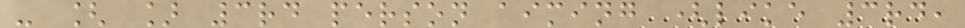- [ ] 3rd person aiming (like 3rd,
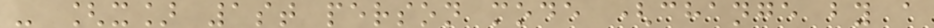- [x] 1st person mode (change by a
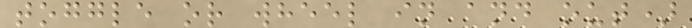toggle or wheel in and out)
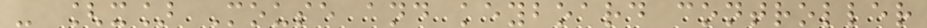- [x] Mouse and keyboard controller
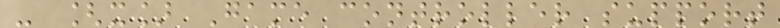- [x] Game controller support
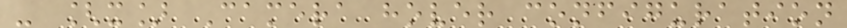- [x] Camera hover configuration
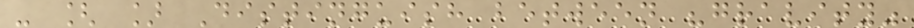- [ ] Distinguish between "gravity"
